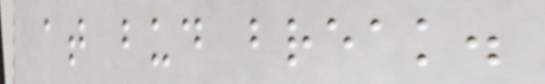at bud break.
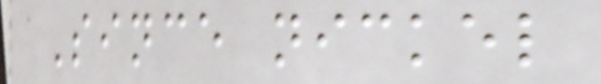Since nickel
